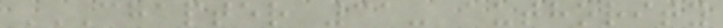CHAPTER 31- AUTHORITY
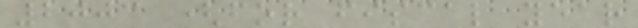2003 (for fiscal year
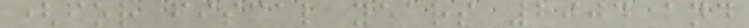(for fiscal years 2004 and
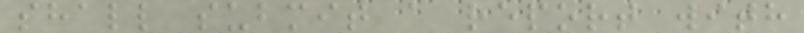shall submit a report with
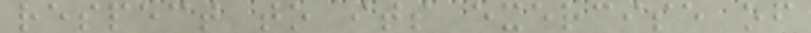respect to its exercise of
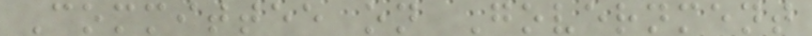Committee on Government
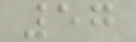57
